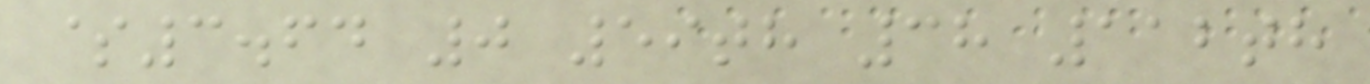$3.64 0 59th 38 112th
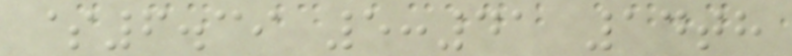$6.39 5:41 14th
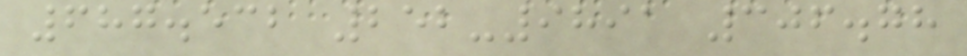687.532 252-9891 306.78
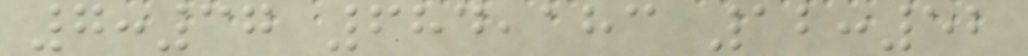7:37 684,183 12:52
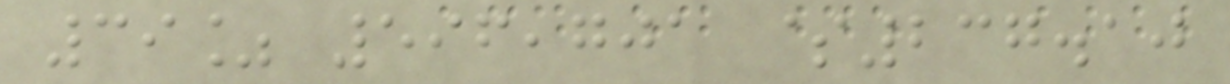39% 596,701 $237.10
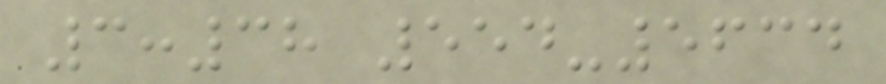3:38 554-5634
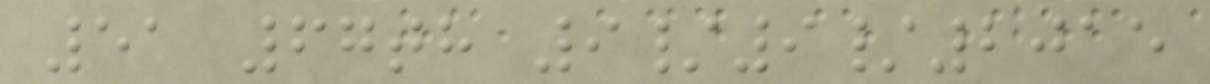51 67th 9/9/2015
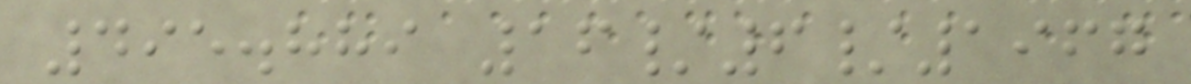495.889 16/6/1967
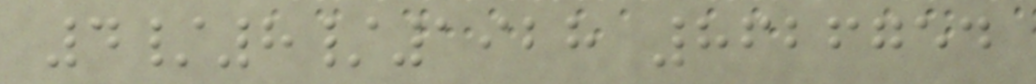4/8/1928 8626754
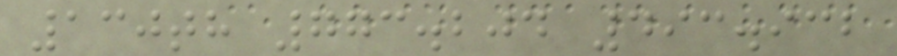130th 773.204 493.932
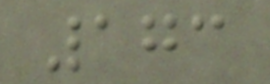173
